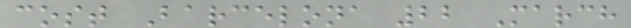cost Barcelona 22 March
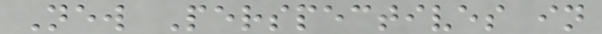New Perspectives in
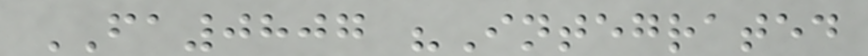FA0807 "Integrated
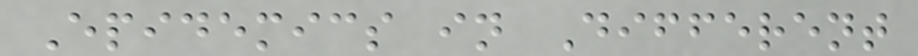Epidemics in Different
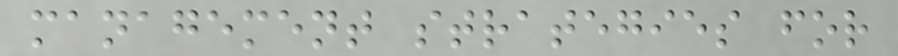management strategies for
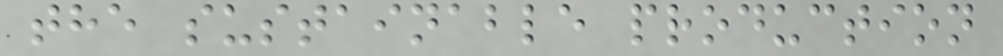the sustainable production
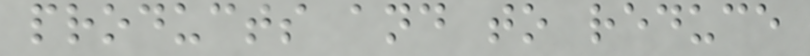products and to reduce
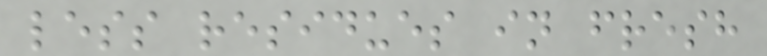less residues in fresh
